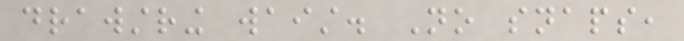drawstring waist. No snaps,
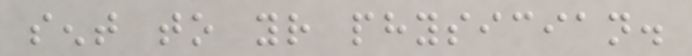sent to your physician.
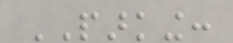PARKING:
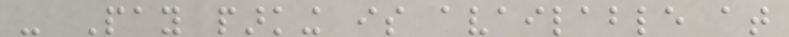- Pay parking is available at
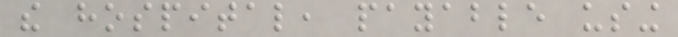the hospital, payable using
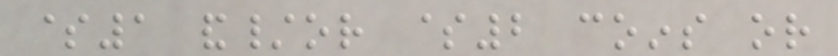$1 and/or $2 coins or
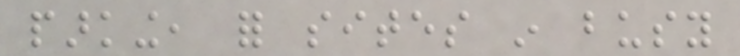parking, for sites in busy
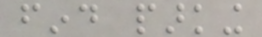find parking
